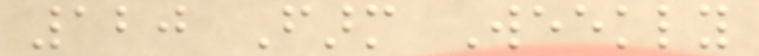120 Farm Weekly
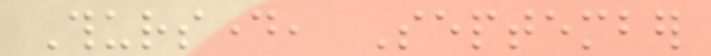Thursday, September
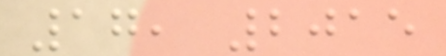17, 2015
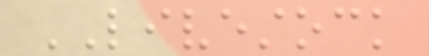LIVESTOCK
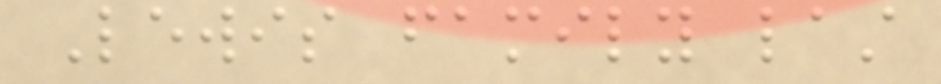Lewis family last
